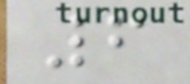6
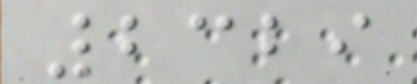2329
